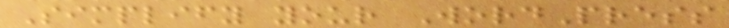Simplify your WordPress
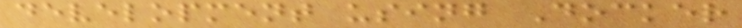development using Docker
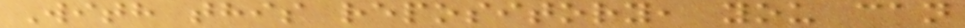With this repository, you can
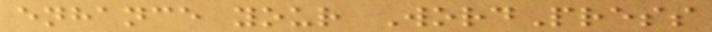enhance your WordPress
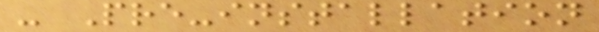- Pre-installation
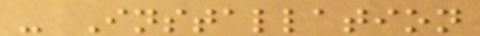- Installation
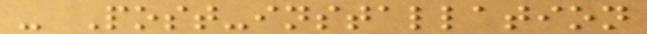- Post-installation
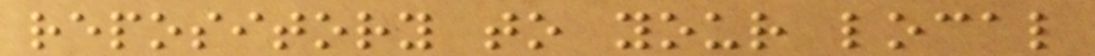repository to your local
